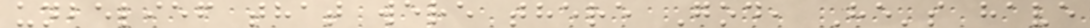unbelief that were there God, He's have
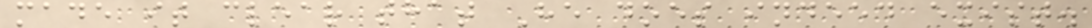made it clear that He does indeed exist.
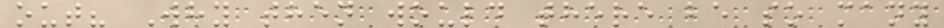out? Why then would there be so many
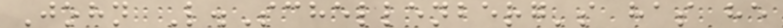John L.Schellenberg's has he
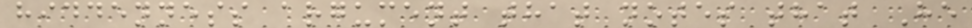hiddenness argument that notes that He
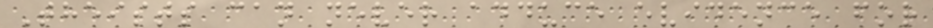Theists can never adduce evidence for
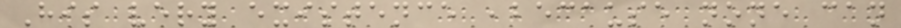His very existence ,because none can
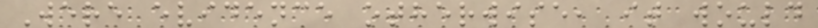Were evidence otherwise, it would
